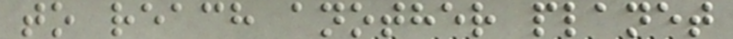to reach another planet
